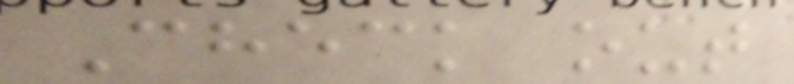Check out
